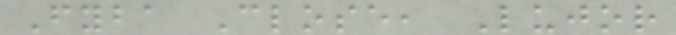Fyba Close, Lujor
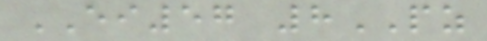EI57 8PZ
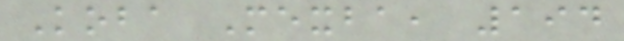Koba Mexba, 194
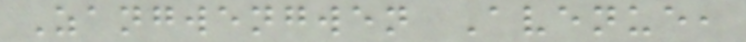Zangwengwen Avenue,
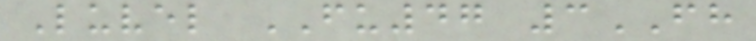Luvel FU47 3FH
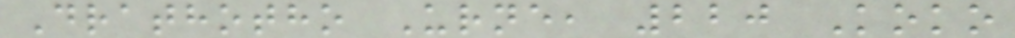Drathotho Urne, 220 Koko
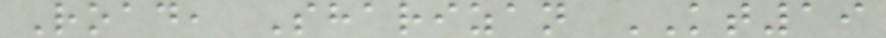Road, Sharizan KT19
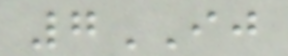7IJ
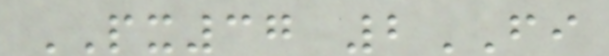PX37 2FI
